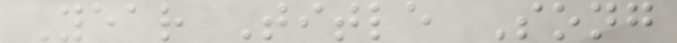Year Title Song
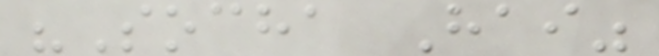"Socha Hai"
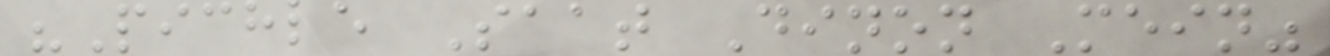"Pichle Saat Dinon Mein"
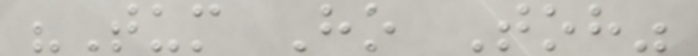"Tum Ho Toh"
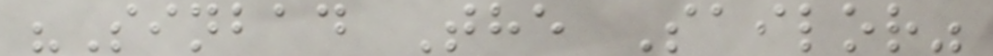"Sinbad The Sailor"
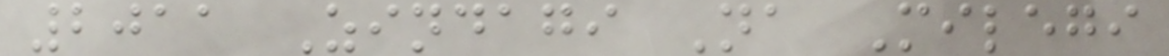2011 Zindagi Na Milegi
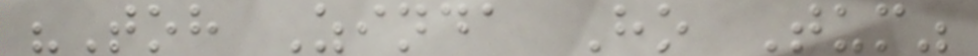"Toh Zinda Ho Tum"
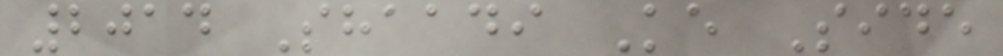2014 Shaadi Ke Side
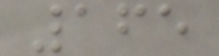165
